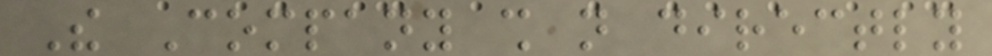The Company shall not directly
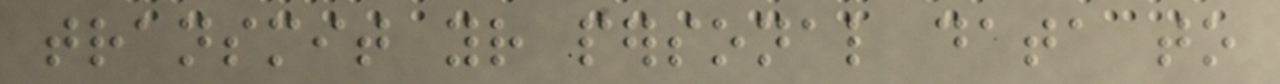transmit your personal data to
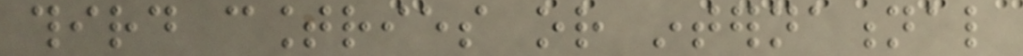third countries or international
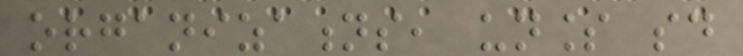organizations, unless said
